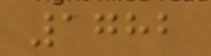1782
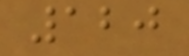120
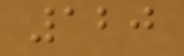120
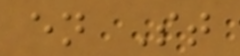en St
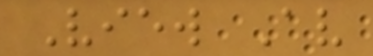View Av
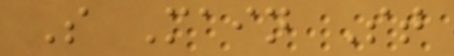S Main St
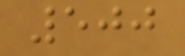500
